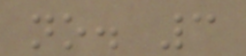no. 3
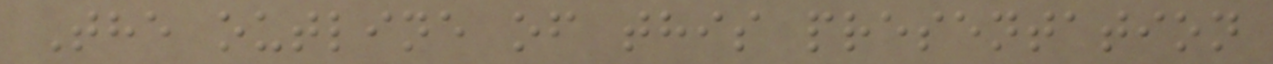The outline of this presentation
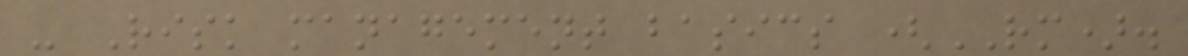- Risk management basics (RM).
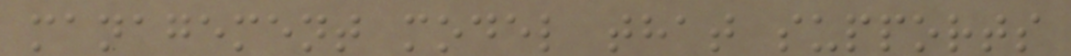management model that supports
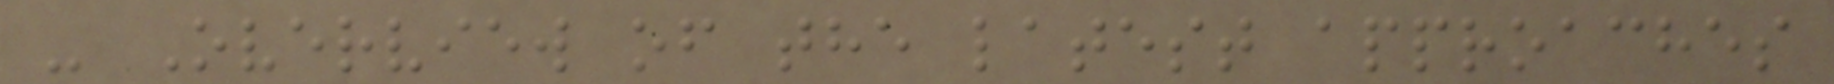- Overview of the latest approaches
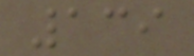139
